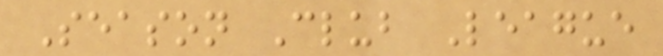Season Club League
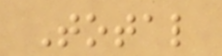Total
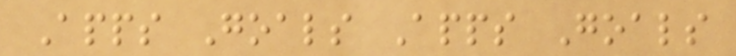Apps Goals Apps Goals
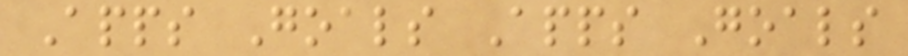Apps Goals Apps Goals
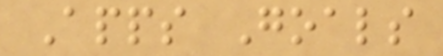Apps Goals
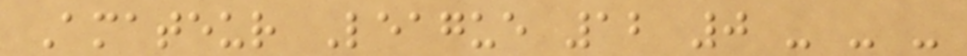Amateur League 12 0 - - -
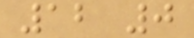12 0
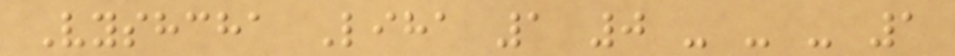Vyshcha Liha 1 0 - - - 1
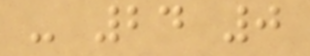- 24 0
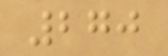270
